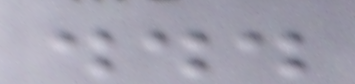...
